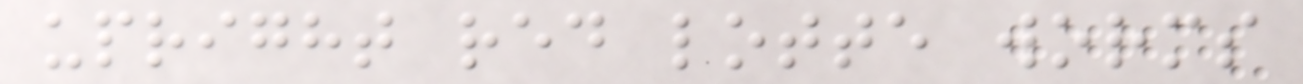upright red lotte worms
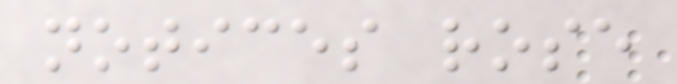notices rose
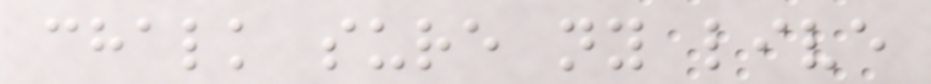chalk sure ny live
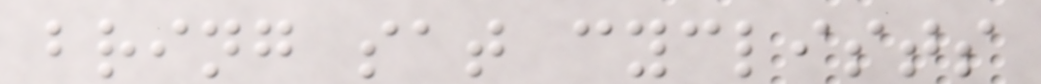bring sat cyclists
